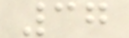37
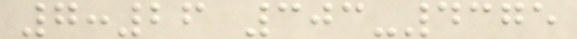7:26 303-4375
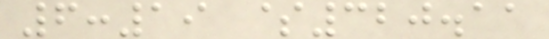6:19 $320.11
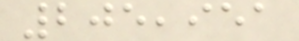205,951
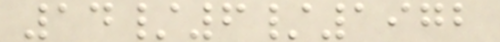14/6/1972
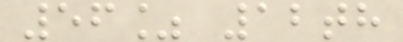56% 12th
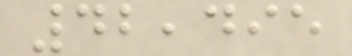42,495
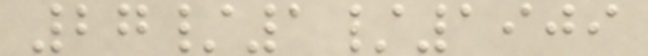27/1/1909
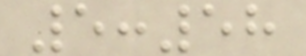5:58
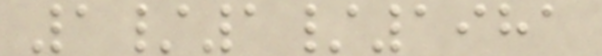1/1/1981
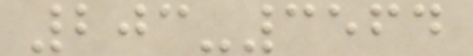203-3564
